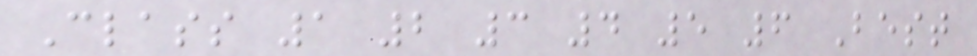Class 1 2 3 4 5 6 Best
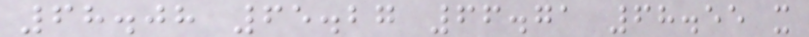68.08 65.27 66.71 68.55 x
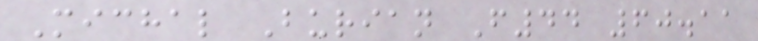Michal Burian F44 60.11
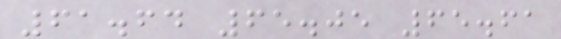61.64 65.05 65.61
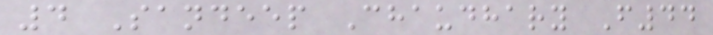4 Sandeep Chaudhary F44
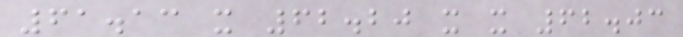61.13 x 62.20 x x 62.03
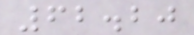62.20
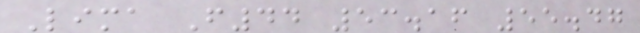Lima F44 53.16 55.47
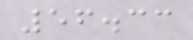56.33
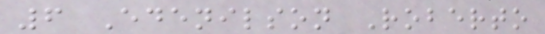6 Edenilson Roberto
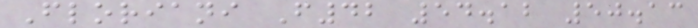Floriani F42 54.12 50.13
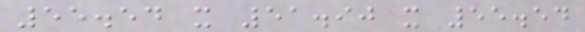55.54 x 51.90 x 55.54
